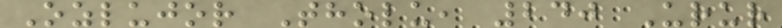Ozlujor Tholu, 240 Urur
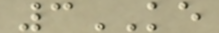3KE
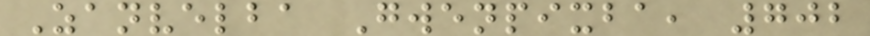Zanvelba Gwenpixba, 702
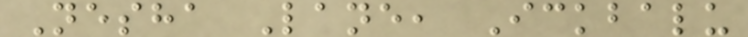Nesha Lane, Ickbalu
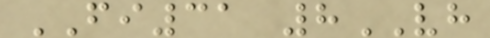FI31 8VH
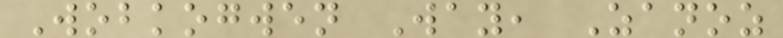Wobkogwen Way, Zanoz
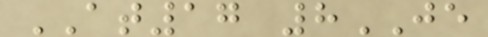AT17 8JE
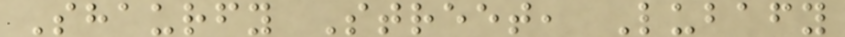Shaurfy Street, Lubafy
